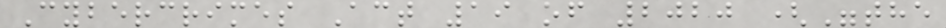Cybercrimes Act 19 of 2020 ("the
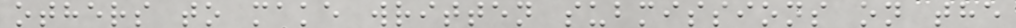others to make written submissions on the
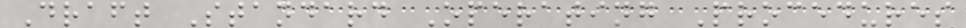Draft Standard Operating Procedures
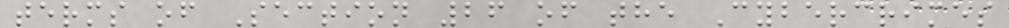terms of Section 26 of the Cybercrimes
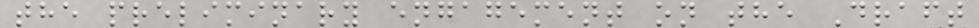the preliminary engagement on the Draft
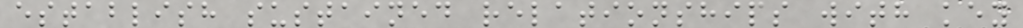establish sustained relationships with key
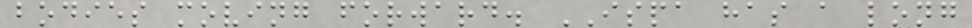bodies moving forward. ISPA has a long
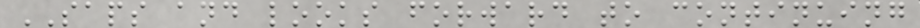SAPS and looks forward to continuing
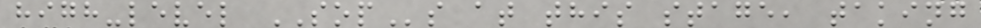high-level SOPs at this stage, taking
